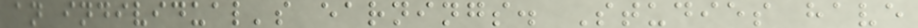an individual's earnings. Studies have
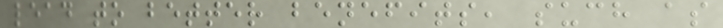lead to better benefits, such as
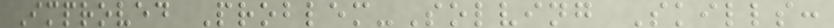Improved Problem-Solving Skills:
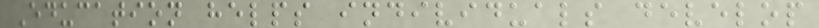Education helps individuals develop
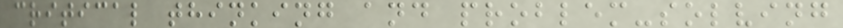critical thinking and problem-solving
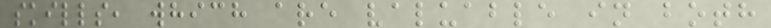skills, which are valuable in both
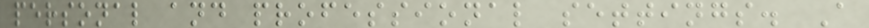personal and professional settings. A
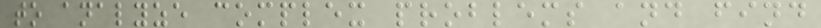to analyze complex problems and find
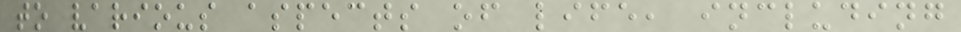to various aspects of life, including
